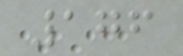176
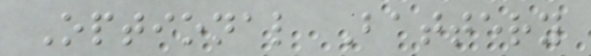Optional Battery
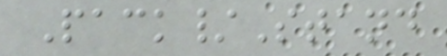Pack/Stand
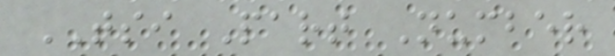TSI Part Number
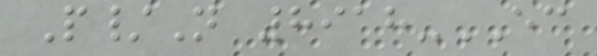P/N 8918-EC
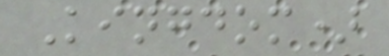Kingdom)
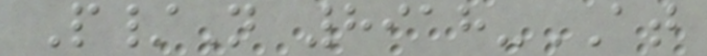P/N 8918-AT
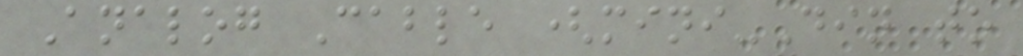Analog Cable (mini-Din to
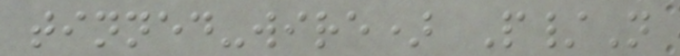tinned-wire) P/N
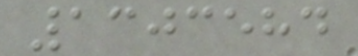1303584
